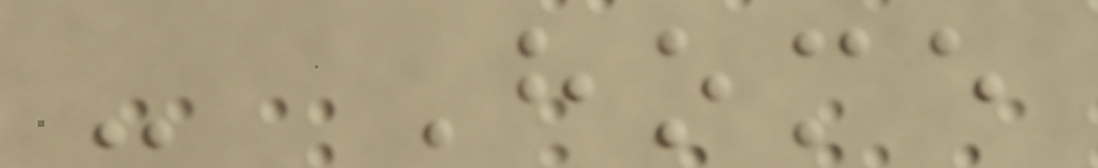- Home
